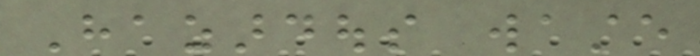Hazardous waste
